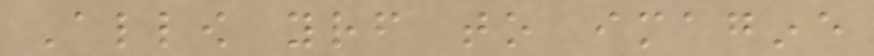Allow yourself to imagine
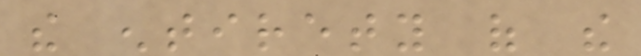the entirety of the
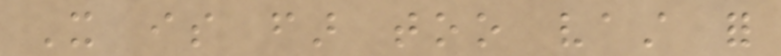It is far too vast for
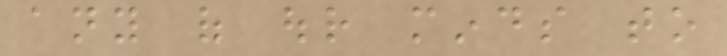any of our minds to
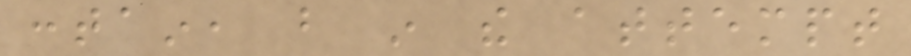contain, but in the attempt
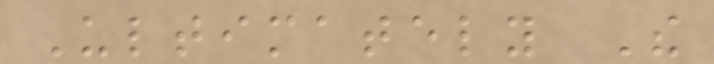Ultimately The
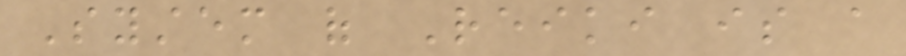System of Reiki is a
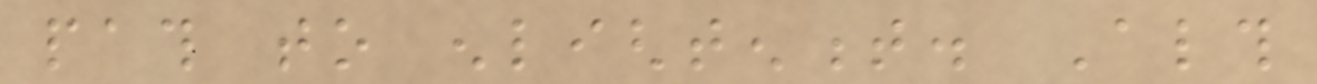path to enlightenment. Although
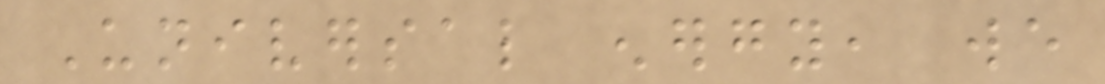Universal energy, we
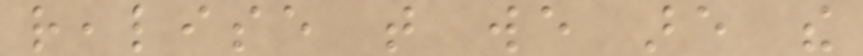realise that we are the
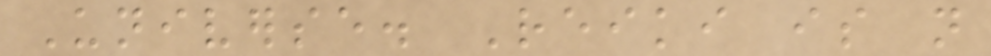Universe. Reiki is not
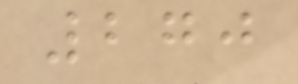270
